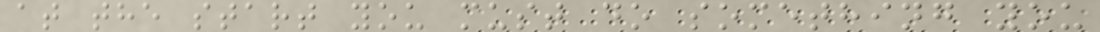at the start you must do something you
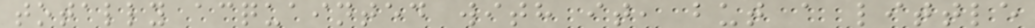totally acquainted with it, but a little
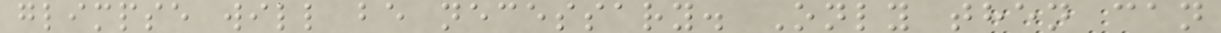glimpse will be necessary. Only then can
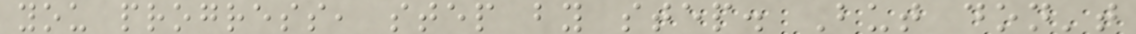you progress, step by step. But don't
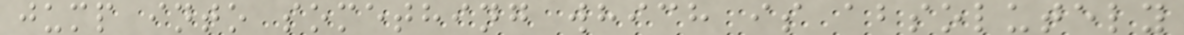jump into something which is absolutely
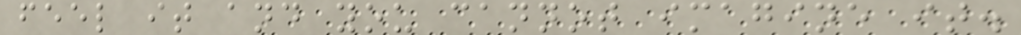feel it and you cannot imagine it.
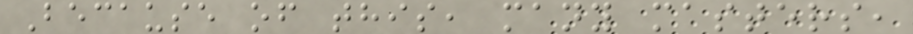Because of this, many masters,
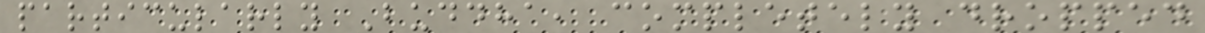particularly Buddha, completely dropped
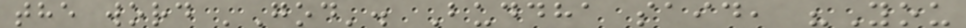the word 'God'. Buddha said, "You
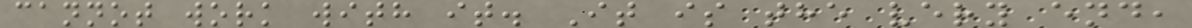cannot work with it. It is the very end,
